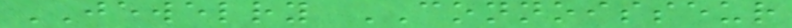JEWELRY CONNOISSEUR
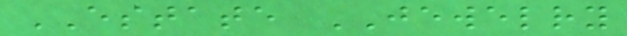ESTATE JEWELRY
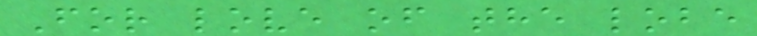For love of the lobe
